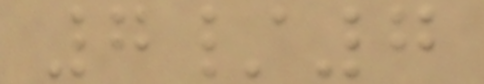7/7
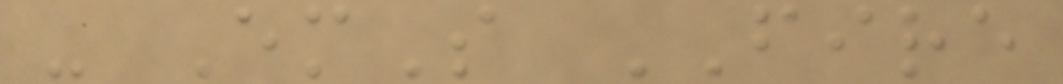- EmS FIRE
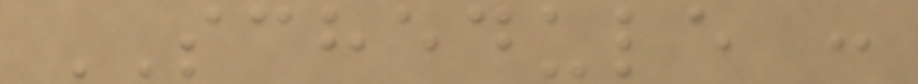SCHEDULE :
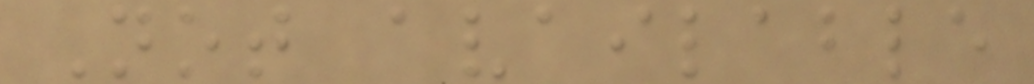Not available
